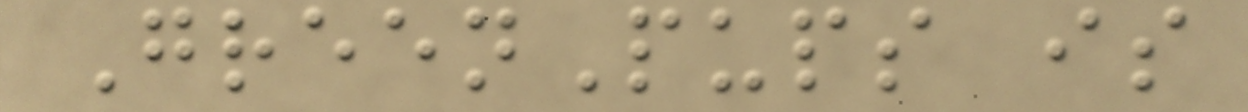GreenPups is
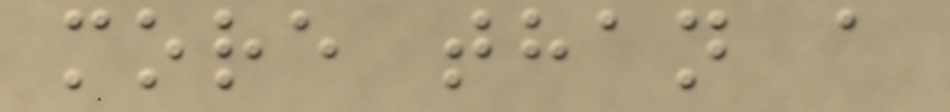more than a
